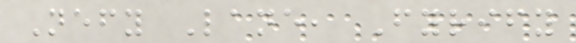Nefy Lane, Fyrify
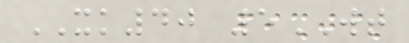XK40 5WT
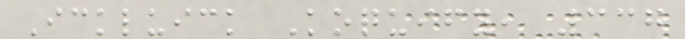Ickluick Koquify, 337
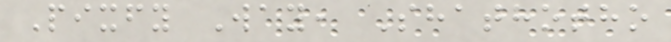Pixfy Way, Shathotho
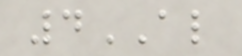4AL
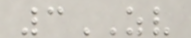3ZV
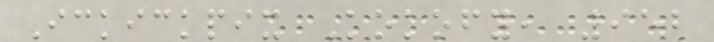Ickickpix Kokofy, 952
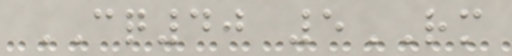CQ40 5RM
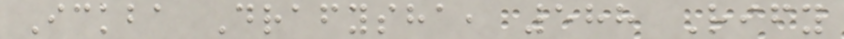Ickba Drafysha, 588 Rify
